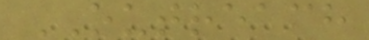OUTREACH
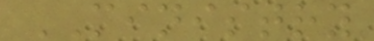MINISTRY
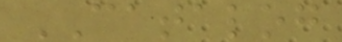CATALOG
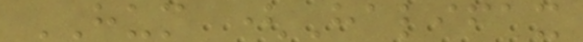HUM (Halifax
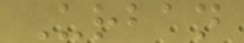Urban
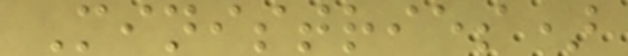Ministries)
